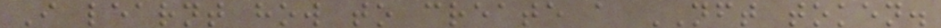I learnt how to create a NFT token.
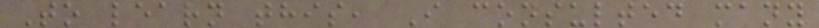To learn this, I consulted many
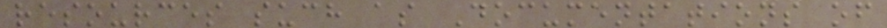resources such as Documentations of
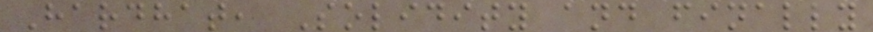Hardhat, Solidity and finally
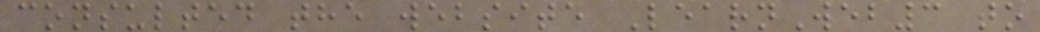consulted the website LearnWeb3 to
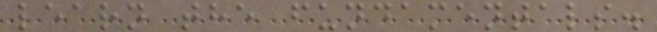learn the fundamentals.
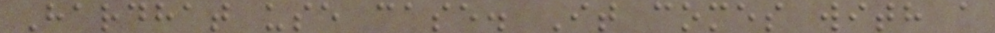Hardhat use case. It comes with a
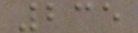235
